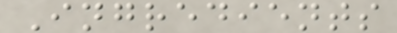Ingredients
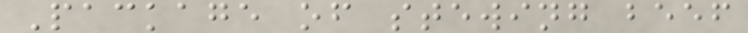Package of stewing beef
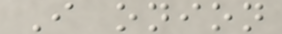I onion
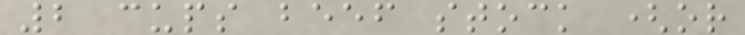2 cups beef stock (or
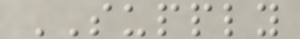SUPPLY
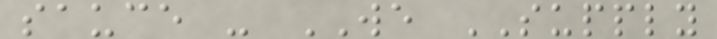sauce - WE SUPPLY
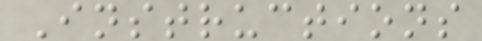Instructions
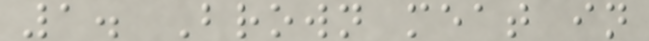1. Brown meat in
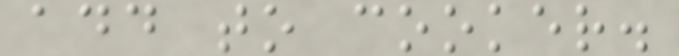add to cooker.
